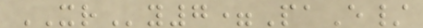XRy7=PaE/
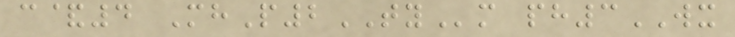c&4 MhP2TYm ph3WX
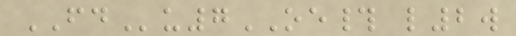FDu7OE# l2w
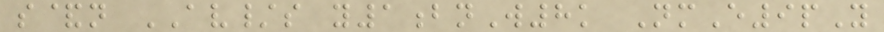s&n AV/s y1bnW8k NmE9pY
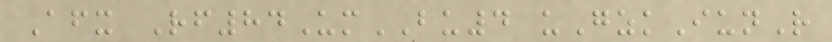Afx Rf84UmBU4 uGzkIunR
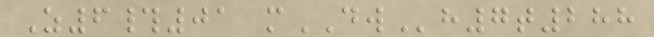Z6#01 mDWh7t288
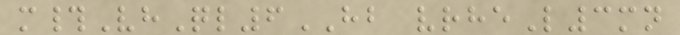m#VhQl6HB vrheL3mn
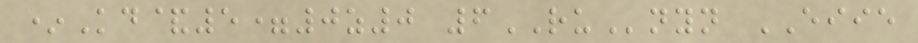*Kd&5=0z0 6RUnyn EIIE
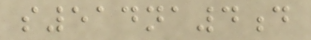s514na4d
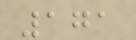171
